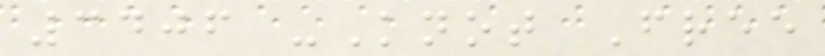3406 -Knot Free
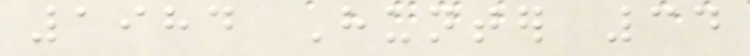1984 Hunter 34
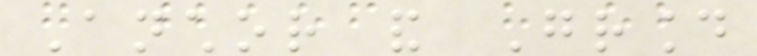Anchor and Ground
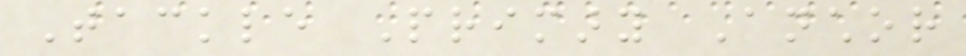Tackle Primary Anchor
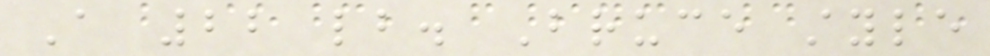A 22 lb. Bruce style
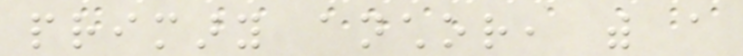primary anchor, with a
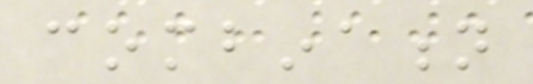combination
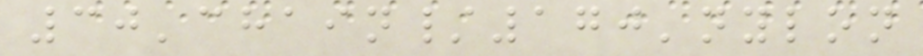30'chain/170'nylon
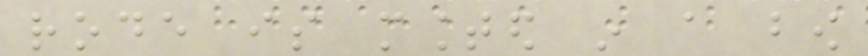rode is mounted in a bow
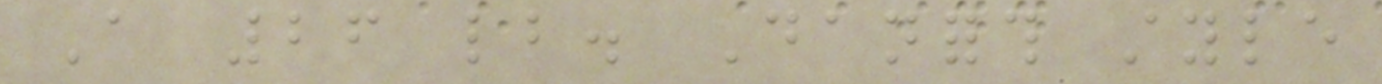A 26 lb. Danforth style
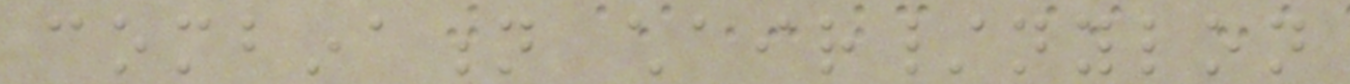combination chair/nylon
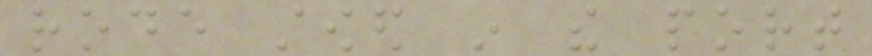rode stowed in the port
